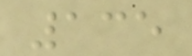135
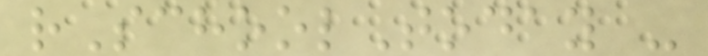rSchoolToday -
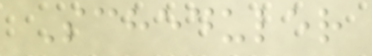Scheduler
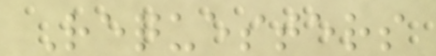Requesters
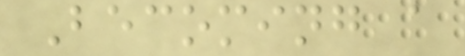Becoming a
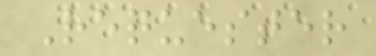Requester
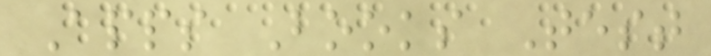Apps Books Test
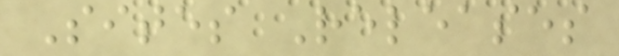Sites Releases
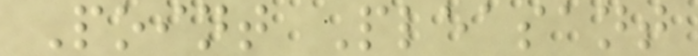Point Pleasant
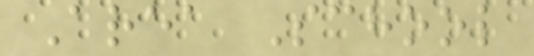Area School
